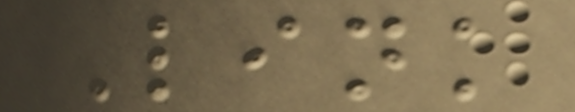Link
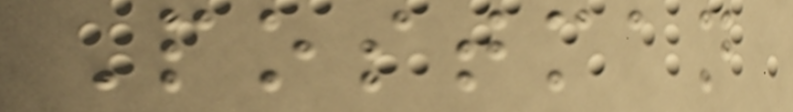Postman
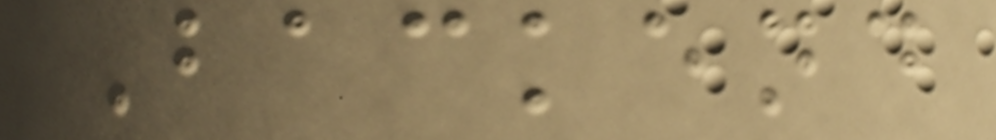Backend
